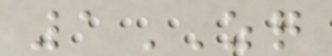1ZQ
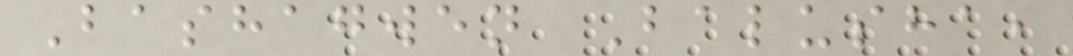Bashagwen Balusha,
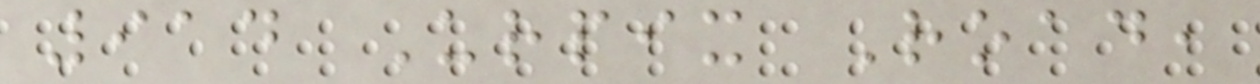914 Urpix Road,
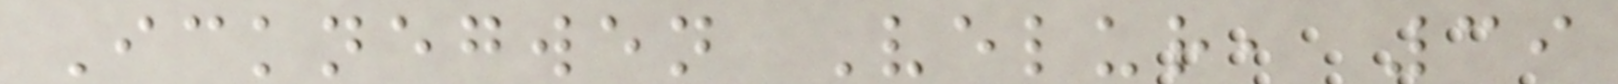Icknegwen Velur, 39
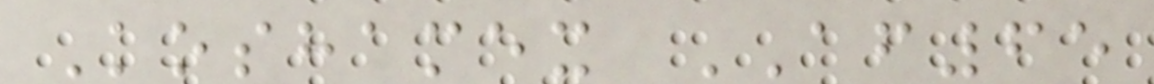Koshamex AF65
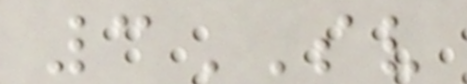3SV
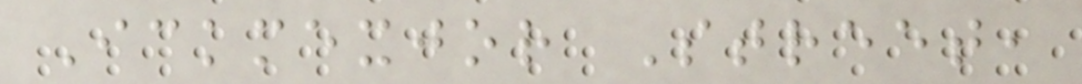Ickmexjor Street,
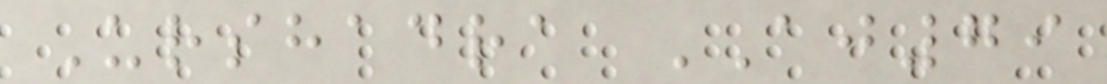Urshadra AJ79
